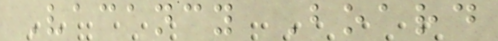Vacancy Board
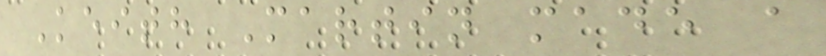Keith Martin made a
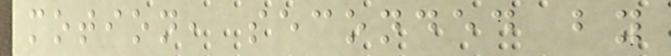motion, seconded by
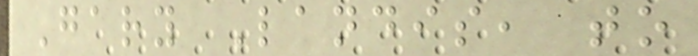Gary Landis, to
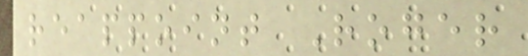reappoint Roger
